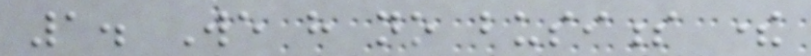1. We have no business there
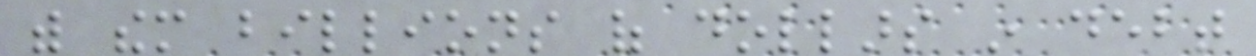with them billions of dollars in debt
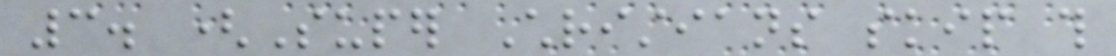3. (Super Christians skip this
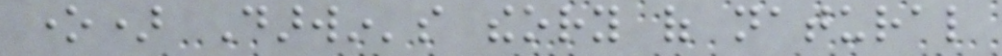one) Darwin's theory of natural
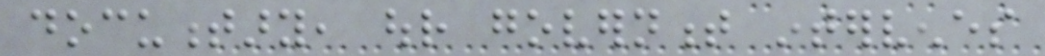documentary, our government intervenes
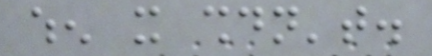when it shouldn't.
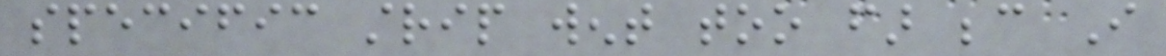specific strip went too far because I
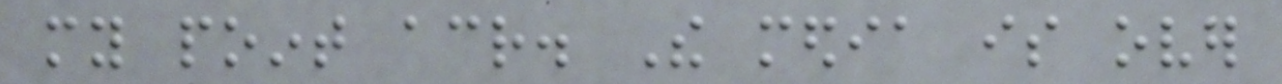my point across. The media is over
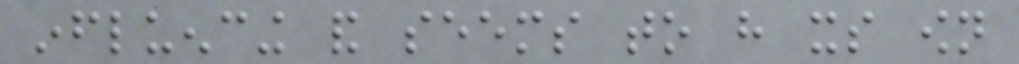influencing and seems to have its own
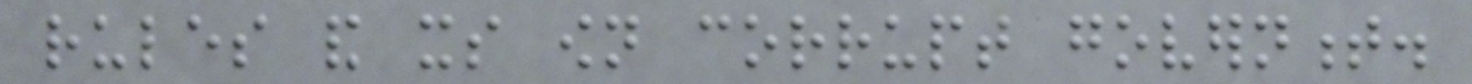rules and its own corrupt government.
